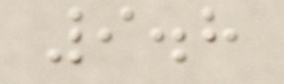9.8
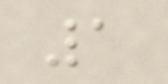1
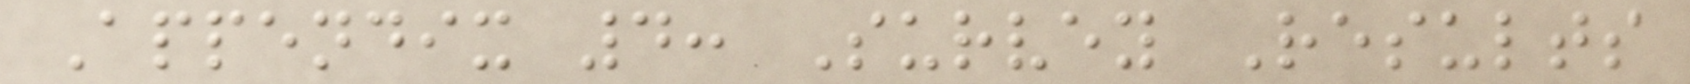Appendix 4: Survey Results
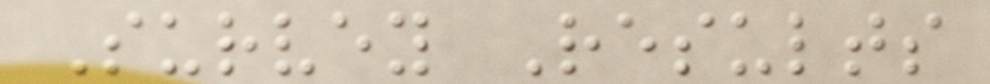Survey Results
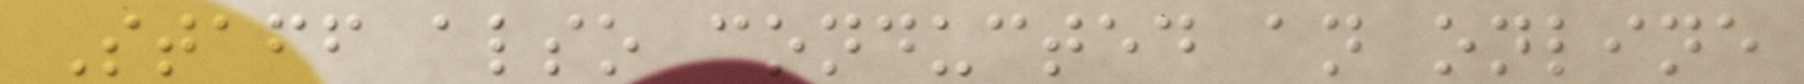Staff also conducted an online
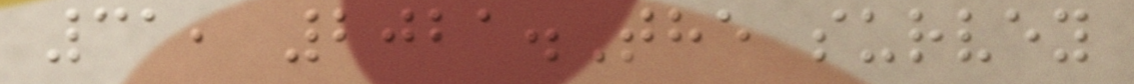31, 2021.The survey
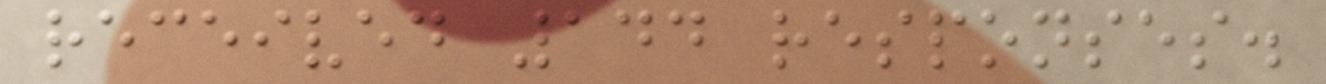received 144 responses.
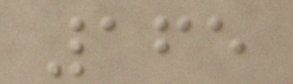165
